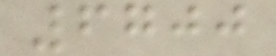6700
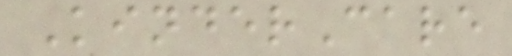KinderCare
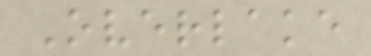Overlake
